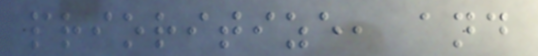prioritize, and
